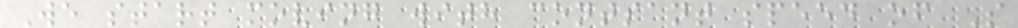We start moving with contsant speed of S
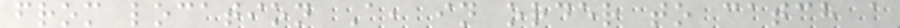from location A, in order to catch a
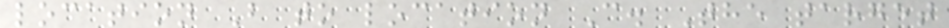location B to location C. The target
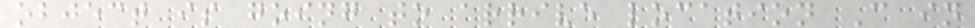object is going to arrive location C in
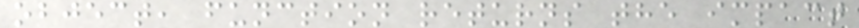object, function returns the impact
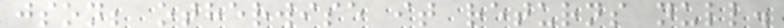json; otherwise it returns null.
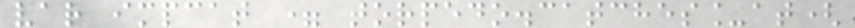var impcat = torpedo.catches_at(
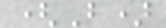(B)
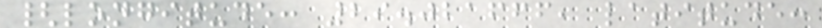{longitude: 29.021666, latitude:
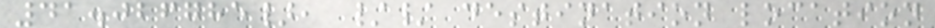41.026785}, // destination location
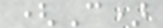(C)
